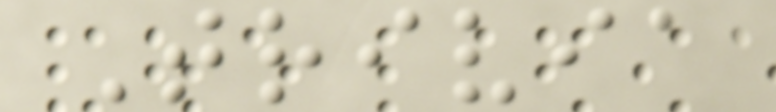Trivia
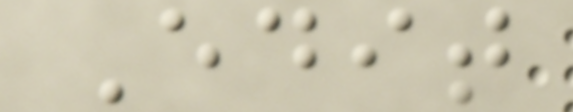Edit
